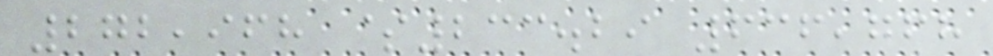272,968 $233.29 636,768
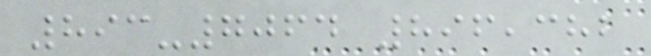893-7064 896,382
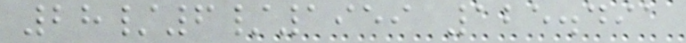28/6/1959 125.491
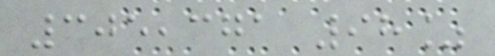305,371 98%
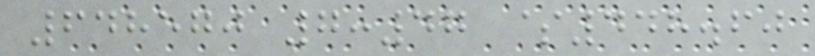648570 7:47 $448.60
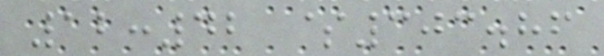12:42 $303.86
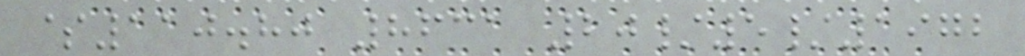$110.80 8631 20/5/1972
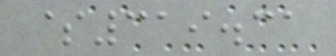$319.31
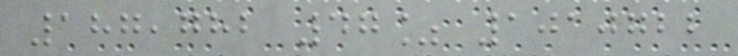187,782 47% 1010722
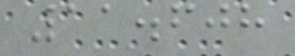11.608
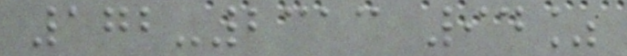172-2313 94%
